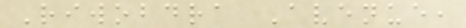Riwobdra Avenue,
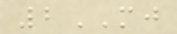2MJ
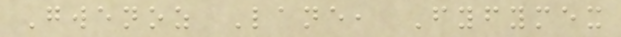Gwenoz Lane, Fyfymex
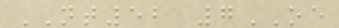NT52 7OE
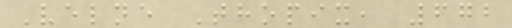Velne Thopix, 672
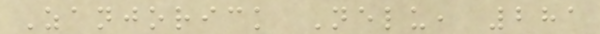Zanjorick Nelu, 281
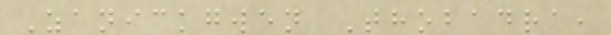Zanickgwen Thobadra,
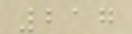217
